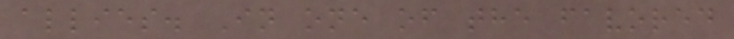allies. In one of the favored
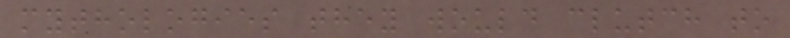mythologies they would clutch to
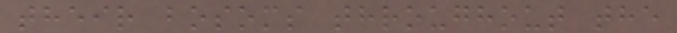their bosoms throughout the
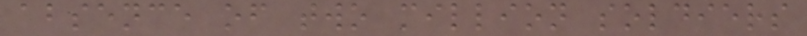absence of two million soldiers
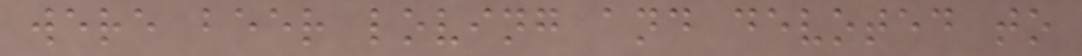were beer loving and devoted to
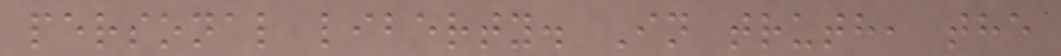personal liberty. In truth, the
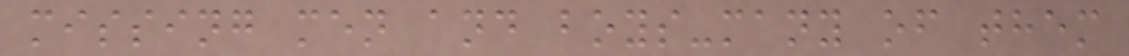missing men and boys-many of them
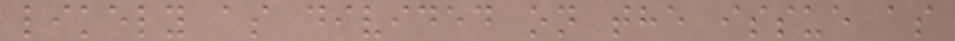likely as divided on the issue as
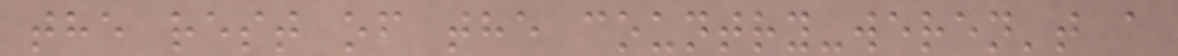the rest of the country-weren't a
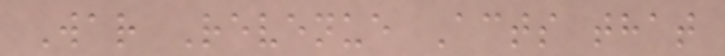War Revenue Acts that
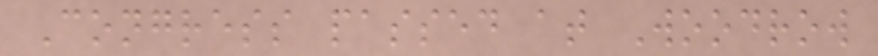Congress passed at Woodrow
